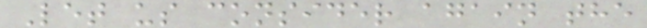Let us consider again the
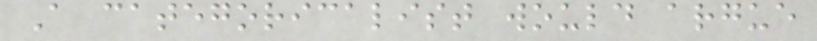A categoricalist would argue
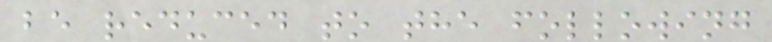be reduced to the following
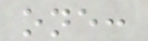one:
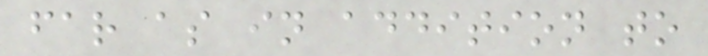far as in addition to
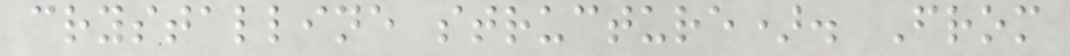crystalline structure). From
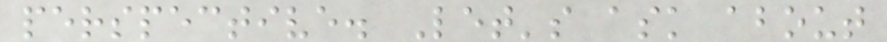perspective. Let's ask about
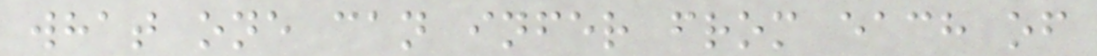what one can infer from each of
